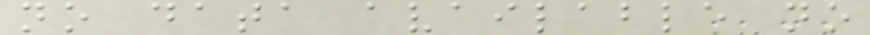no data available no
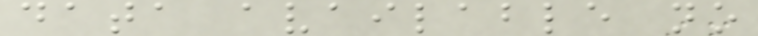data available no
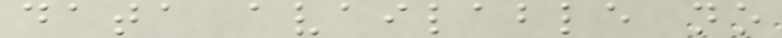data available no
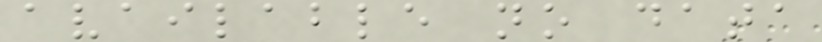available no data
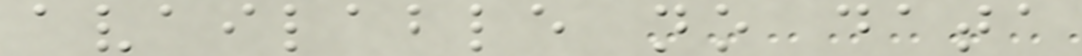available no data
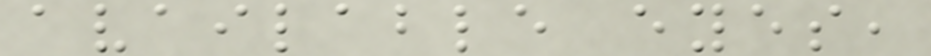available eyes,
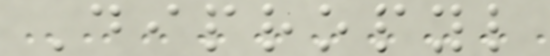Dipropyl
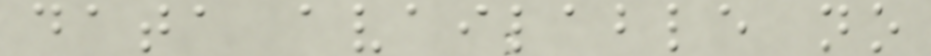data available no
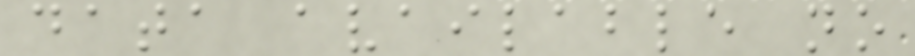data available no
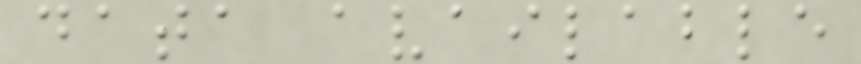data available
